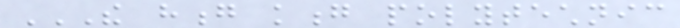THE HONG KONG POLYTECHNIC
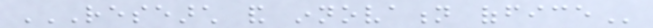RESEARCH AND INNOVATION OFFICE
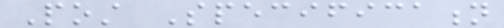Post Specification
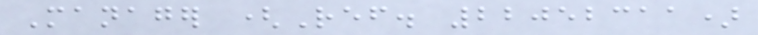Manager (Ref. 22052311)
